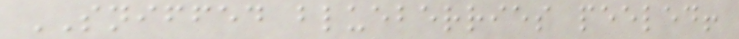SNIFFED blueberries peeled!
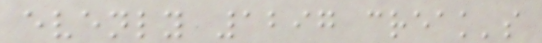evenly 1297 creak's
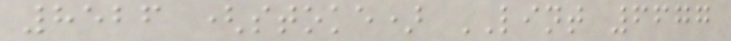8526 (stoke) LINT 6677
